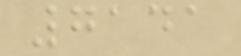7141
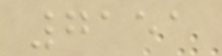7151
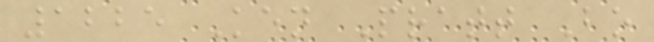1225 Ken Pratt Bo
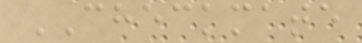CHECKMATE
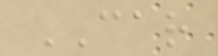CAR
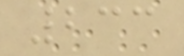233
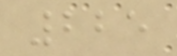225
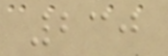230
